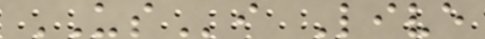USi Live
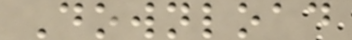Download
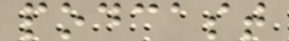podcast
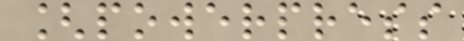[powerpress
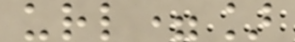url=]
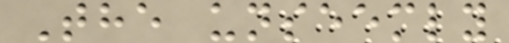The unseemly
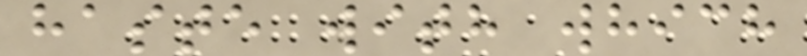haste with which
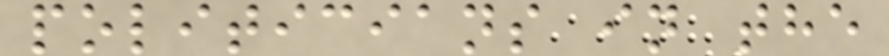politicians in the
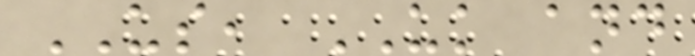US, UK and
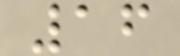16
